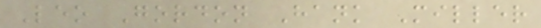Leo Gordon Hank Miller
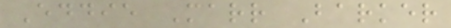Eddie Marr Barker
